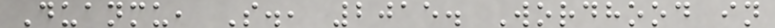Duanmu, S., 2015. Wordhood in
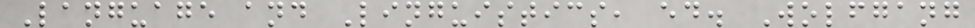Language and Linguistics, ed. Wolfgang
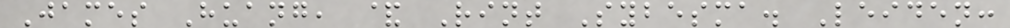James Huang, & Rint Sybesma. Leiden:
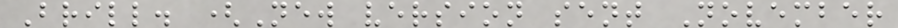Brill. (New version sent November
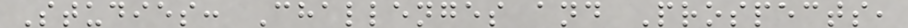Studies: Challenges and Prospects,
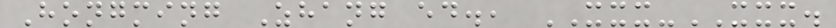Hongming Zhang ed., XXX-XXX.
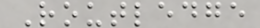Routledge
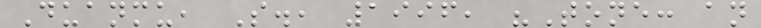Duanmu, S., 1996, "Tone: an
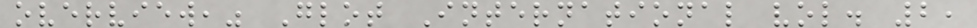overview," Glot International vol. 2,
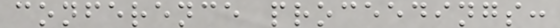conference proceedings:
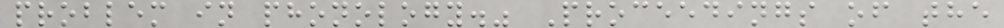problem in phonology." Proceedings of the
